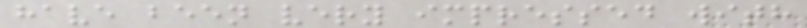have been very impressed with
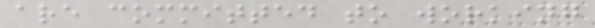are committed to working
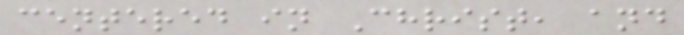centered in Christ, and
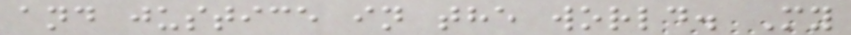and justice in the world. My
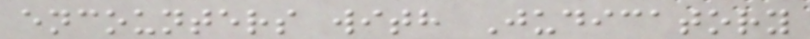encounters with Judicatory
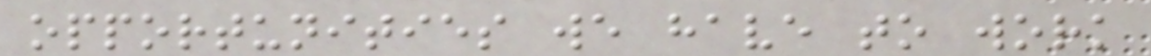opportunities we have to work
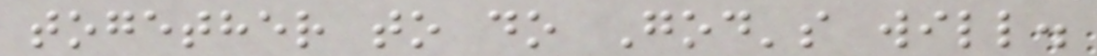together to do God's will.
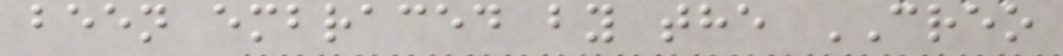been embraced by the CREO
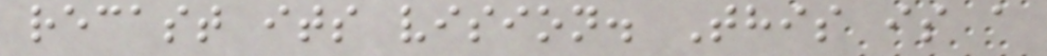recast its vision. This is a
